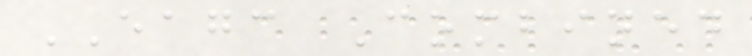EAGC Combined
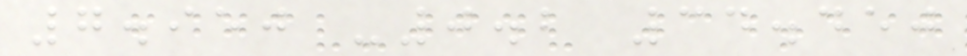7.950 -0.2 34.450
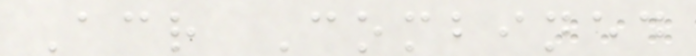Acr Combined
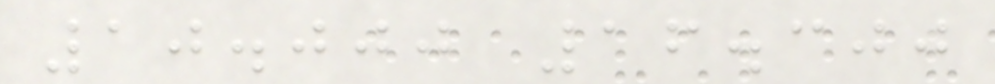10.000 16.300
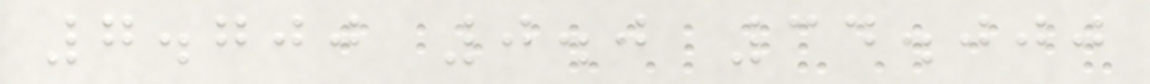7.700 0.0 34.000
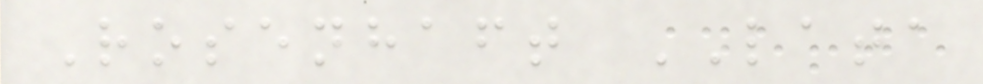Rosenhaft LATA
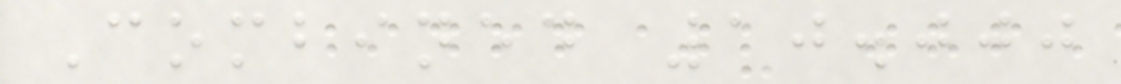Combined 10.000
